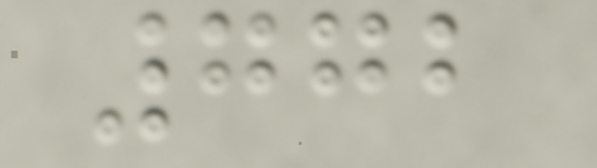772
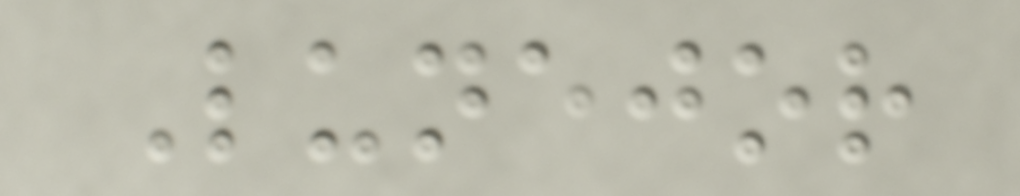Lunejor
